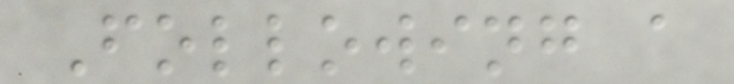Following a
